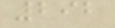292
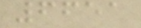6651
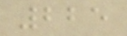225
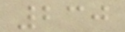230
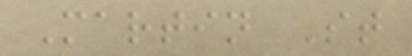Martin St
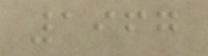1967
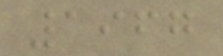1967
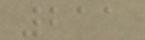211
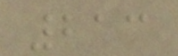213
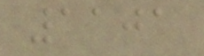1101
